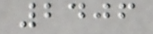2406
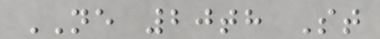NE 20th St
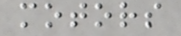motors
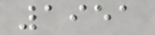1951
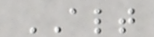ALT
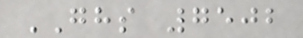GHS 7502
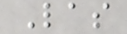Las
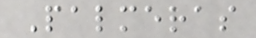Palmeras
